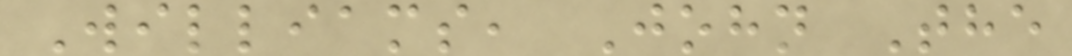Williams, John The
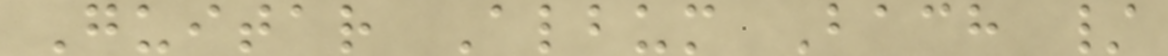Guitar Album Bach /
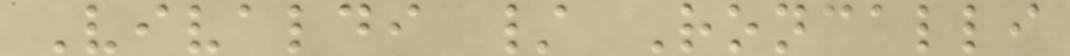Vivaldi / Roncalli
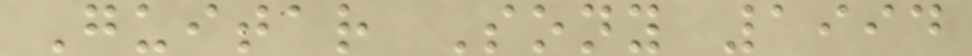Guitar Sony 1994
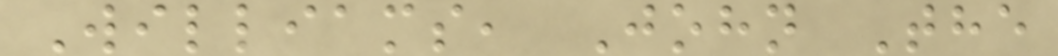Williams, John The
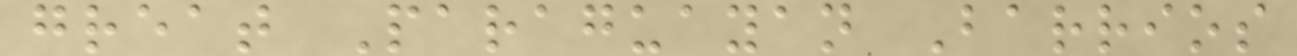great Paraguayan Barrios
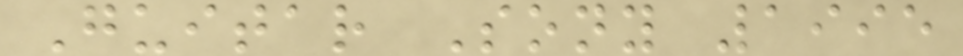Guitar Sony 1995
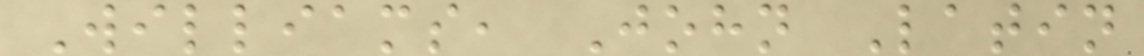Williams, John Latin
